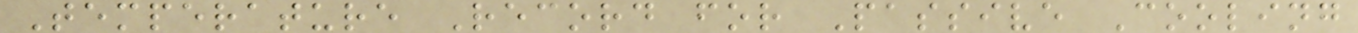Temperature Record for Passive Cooling
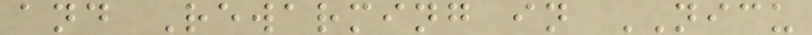and Rewarming in NICU
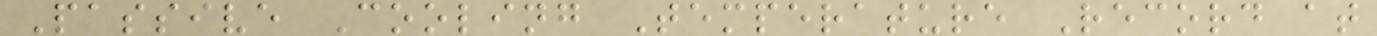Passive Cooling Temperature Record at
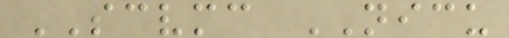SCVMC NICU
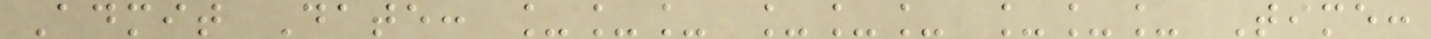Admit Date: ___ ___ ___ Time:
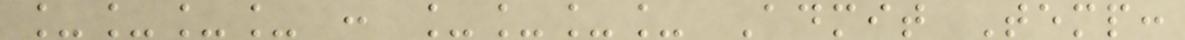____ : ____ Admit Temp:
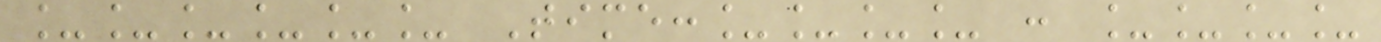______ Time:____ : ____
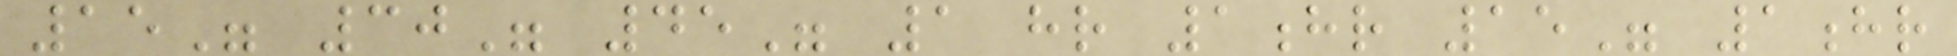15" 30" 45" 1 hr 1hr 15" 1hr
